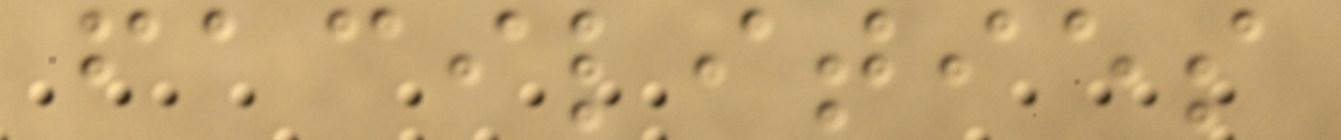facilities
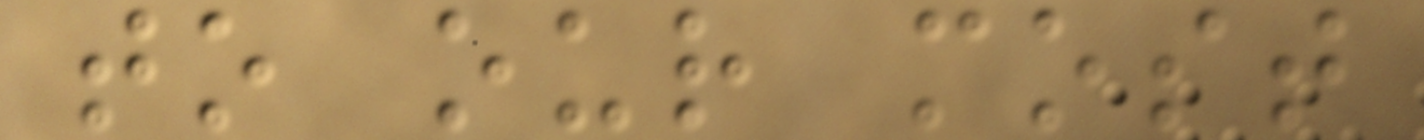to our most
